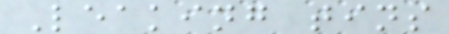Leaking tins
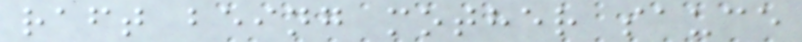raft being mother sauce
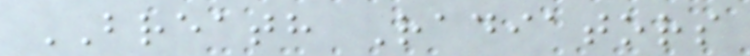BREATH Radiators
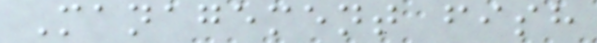Management fish
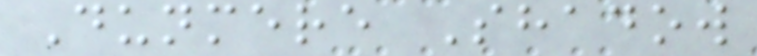Dunmere Shadow
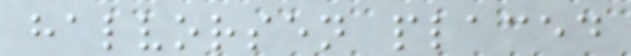halvorsen placed
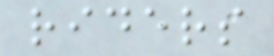riders
